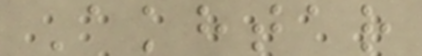Akhtar
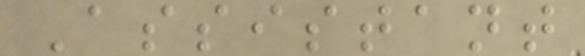Assistant
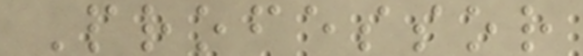Professor
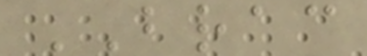BRAC
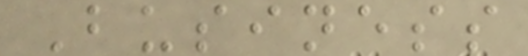Business
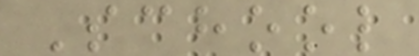School
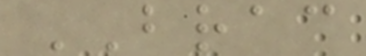BRAC
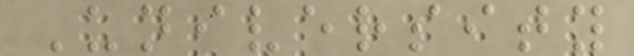University
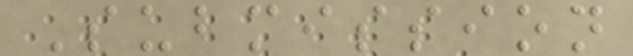Submission
